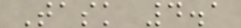Task 4.1
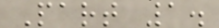Part 1.
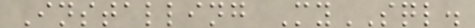Installing MySQL.
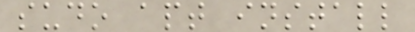sudo apt install
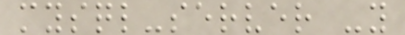mysql-server -y
